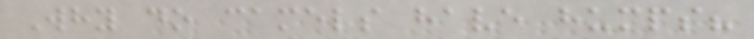Why do camels have humps?
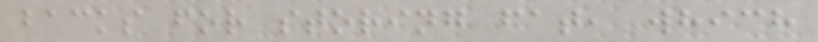backs for storing fat, which
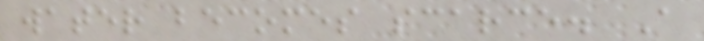water becomes scarce. A
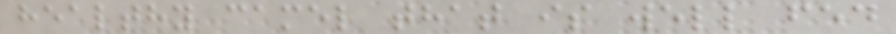healthy camel that is well fed
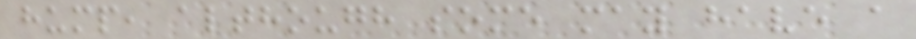hump, although some may have a
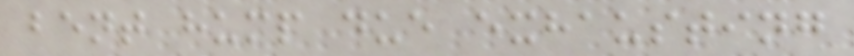bent hump due exhausting
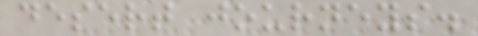desert journeys.
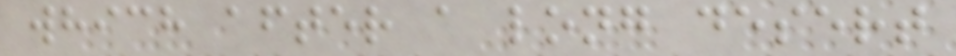which after a long desert
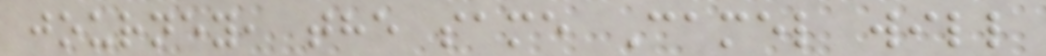journey, the same Camel will
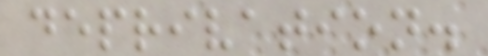deprivation.
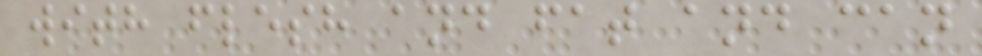with flesh and fat and can
